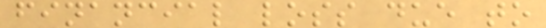financial loss due to
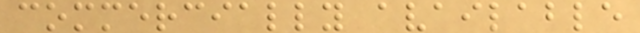commercially available
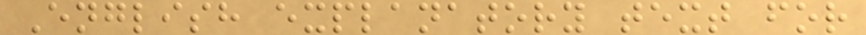English explanatory text for
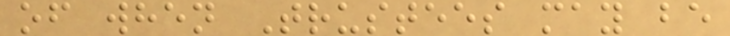of when Trustees may be
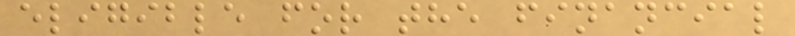eligible for the financial
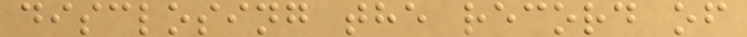disclosing the record of
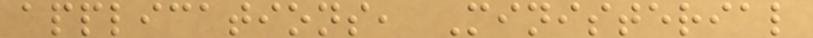applications, Ministerial
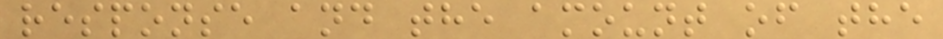response and the amount of the
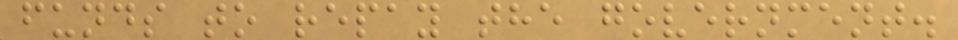funds to repay the government.
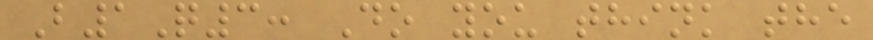B1Q3: Do you think the
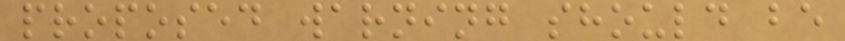proposed warning should be
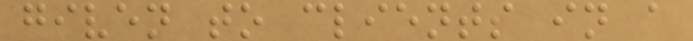given to clients in a
